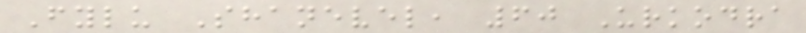Fylu Shanevel, 60 Urkodra
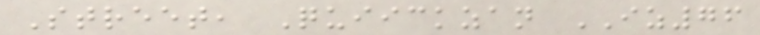Street, Quiickzan IZ76
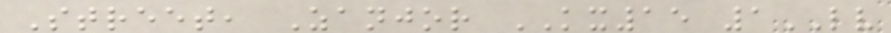Street, Zanjor KX15 1LV
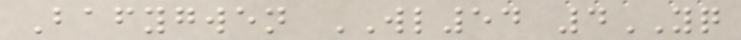Bafygwen WL54 4YQ
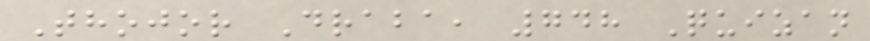Thojor Draba, 748 Quizan
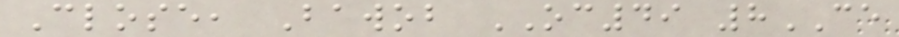Close, Bawob OC49 8CE
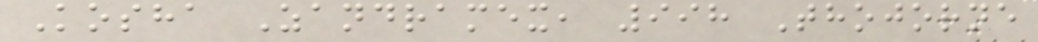Kosha Zandramex, 998 Thojorne
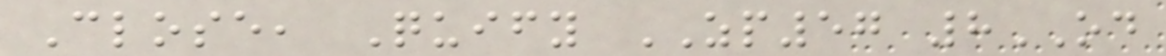Close, Quify ZP57 8OD
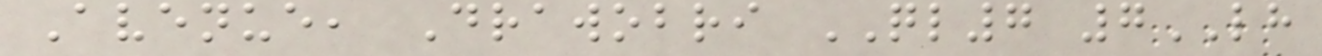Avenue, Drawobri QL7 7LH
